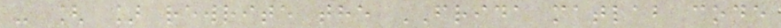- [ ] rewrite the FRIDA matlab code
